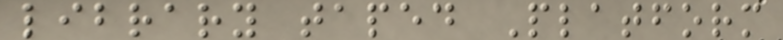library taped Platform
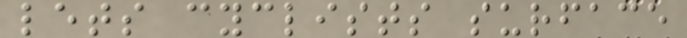lets cyclists surface
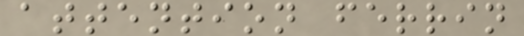attention ferrin
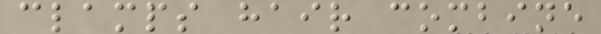clamps hair combine
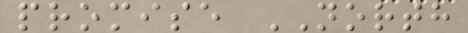promise NORTH
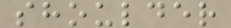shoulder
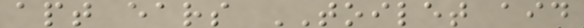apt ears TOILET aid
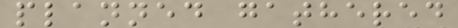planned gathered
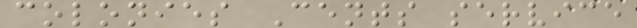colonies Cents service
